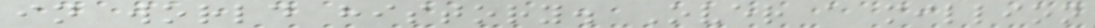in world history. Over a million
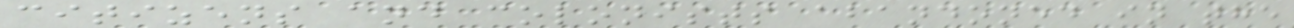citizens and colonists abandoned in the
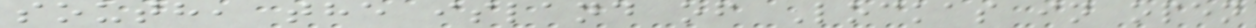south, the island of Lockas in open
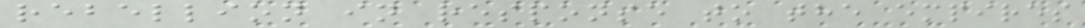rebellion in response to the empires
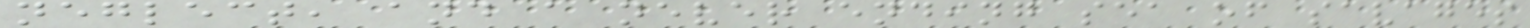neglect, and a never ending sea of savages
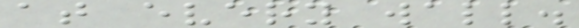at every wall.
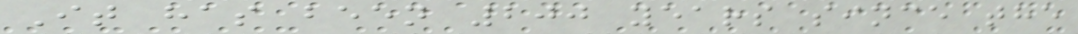It has been 200 years since the
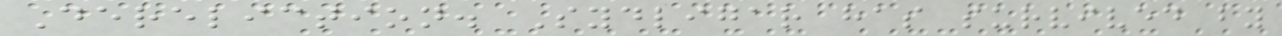Dereliction. Sydligar has survived by
